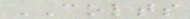COLTS
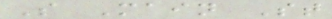S Main St
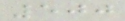500
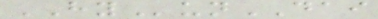HYunDAI
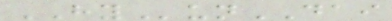HYunDAI
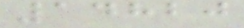14820
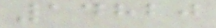14820
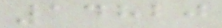14820
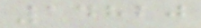14820
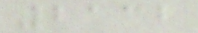2132
